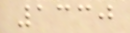1330
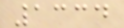1334
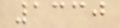1330
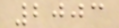2003
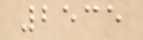2535
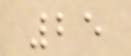25
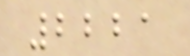2221
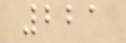221
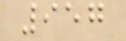957
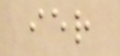ier
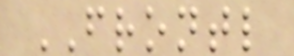FRONTL
